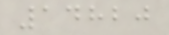14820
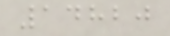14820
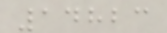14823
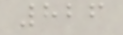826
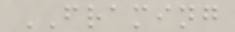FRAMING
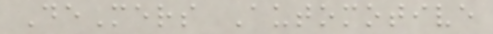DeMers Automotive
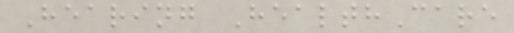Hearing HealthCare
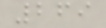269
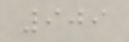909
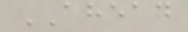AHEAD
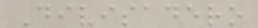Divisadero
